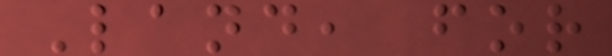Land, for
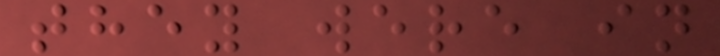they were in
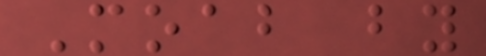Moab by
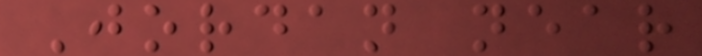Jordan near
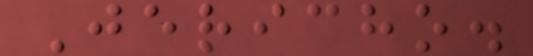Jericho.
